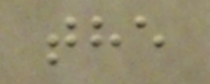the
